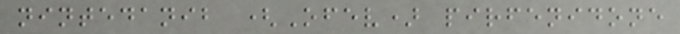nintedanib (Ofev) pirfenidone
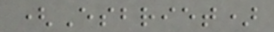(Esbriet)
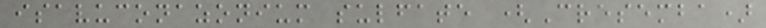isavuconazonium sulfate (Cresemba)
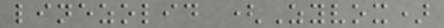linezolid (Zyvox)
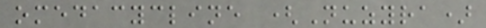omedacycline (Nuzyra)
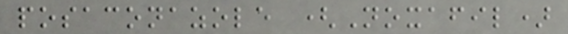posaconazole (Noxafil)
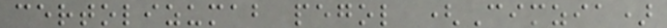certolizumab pegol (Cimzia)
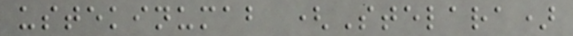ustekinumab (Stelara)
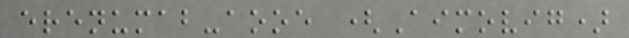erenumab-aooe (Aimovig)
